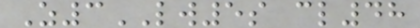Z3LW5s cl48
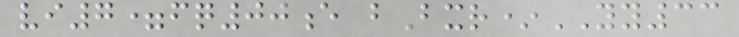vi7=fq00e bBxr*YY33
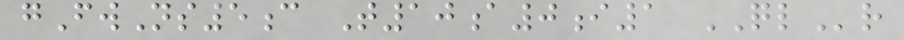gFwNs5c T10a0i1 QLr
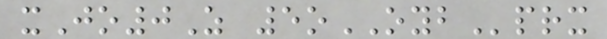xJo0Z 5oOYBprx
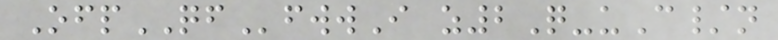OfpQFfwwI z2Q-uC/n
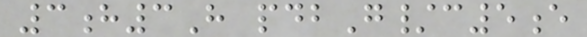3h3H pdbG/c5e
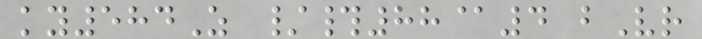ky584Z /#88@4 bVr
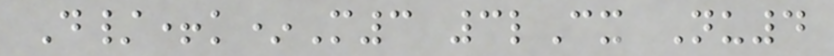D/+k*M3 3lCx Nu4
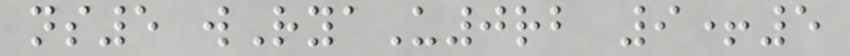ns5 wRyaU0rb 9+5
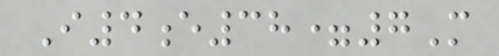I4e38=7M
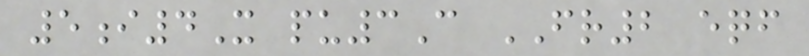5i4X pu3C FR2 eqf
